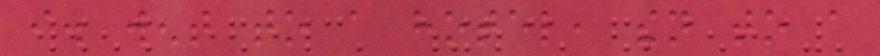i. went to a hotel, then to a
